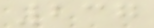237
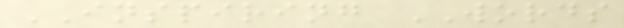INSPIRING WORDS
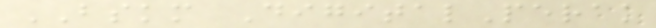BSKM DigitalPerak
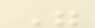"
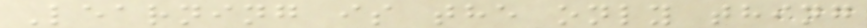Learning is the only thing
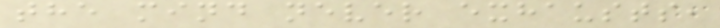the mind never exhausts,
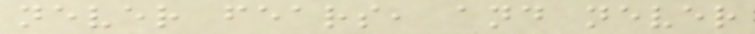never fears, and never
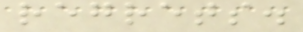regrets.
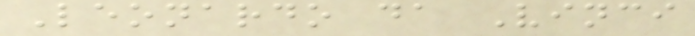Leonardo da Vinci
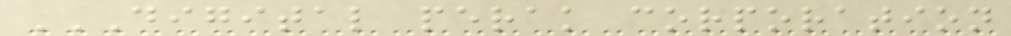DIGITAL PERAK CORPORATION
